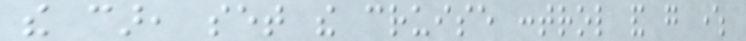the car, set the cruise control and go where
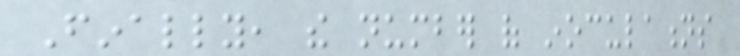Finally, the number of inoculations
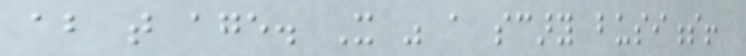about that age. It was a scary business!
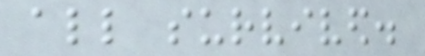all survived.
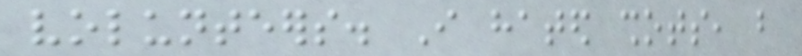volunteers. I hated shots, but
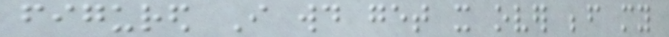figured I would get it over before my
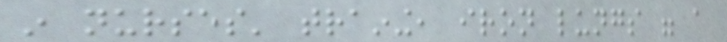in nurses' training, iron lungs were a
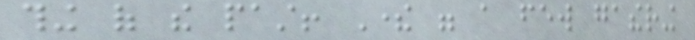thing of the past! There were a few gathering
